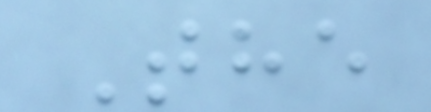The
